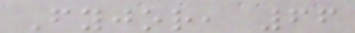Fyjor, 66
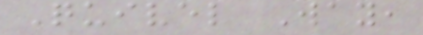Quivel Way,
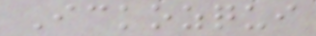Ickozqui
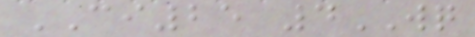CI25 4WQ
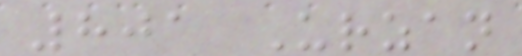801 Urzan
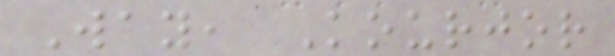Way, Kourjor
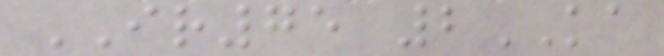IR75 2KA
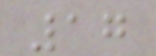17
